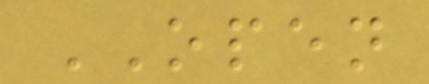OPEN
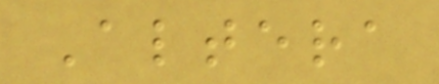Altera
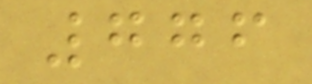776
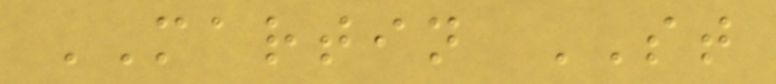MARTIN ST
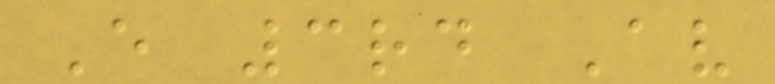E 3rd Av
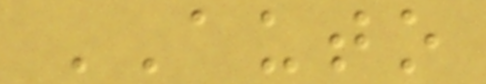AUTO
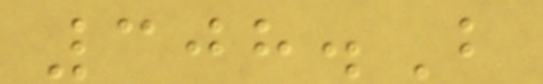308.B
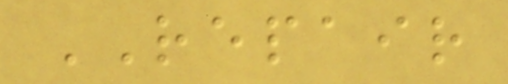REPAIR
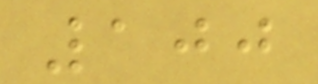100
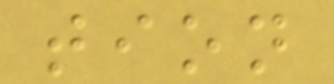tion
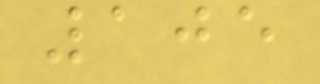105
